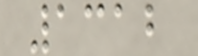1312
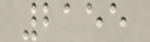2155
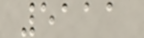5111
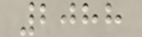2088
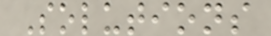Solutions
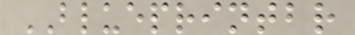BLUEPRINTBR
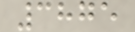3875
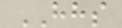HHS
